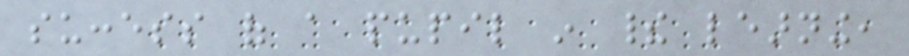success of a pupil in their learning,
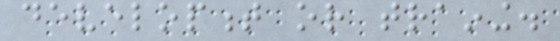development or training.
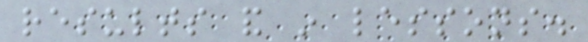results and in lessons.
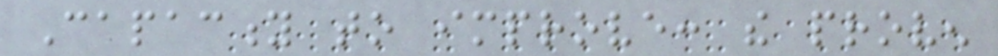Capacity to improve: the proven
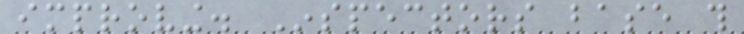improving. Inspectors base this
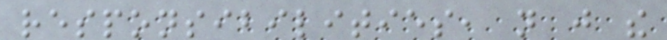responsibilities, not just the
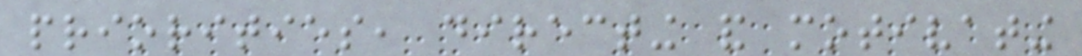priorities, directing and motivating
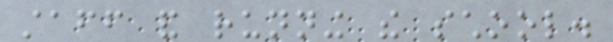staff and running the school.
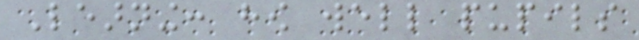Learning: how well pupils
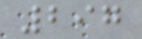297
